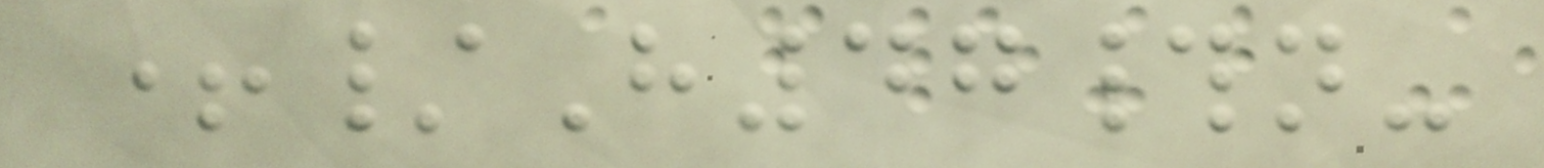+/H47#n-
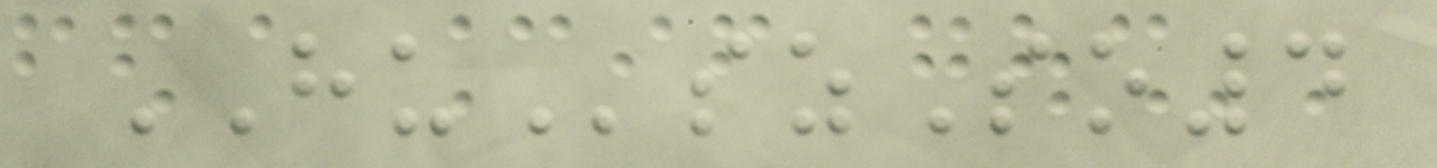HUszSo4
